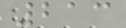213
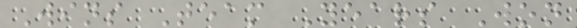Wins Team Years Won
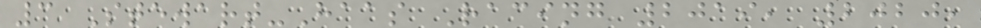3 Stewart-Haas Racing 2019, 2020,
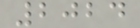2024
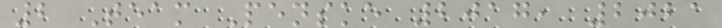2 Team Penske 2017, 2021
